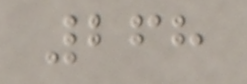268
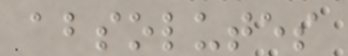absolutes
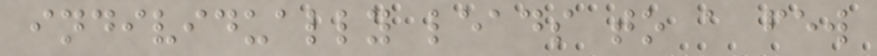individually leads to a few
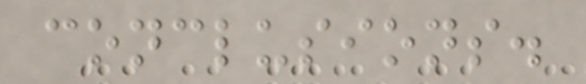conclusions.
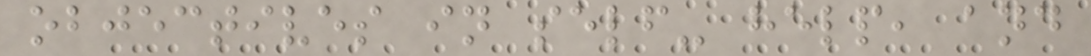objectives in self- help, and
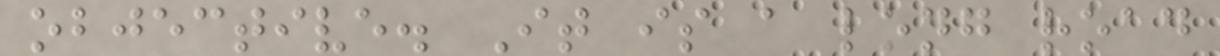objective. It is a long road
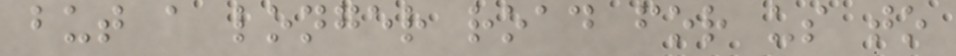but a longer road for us to
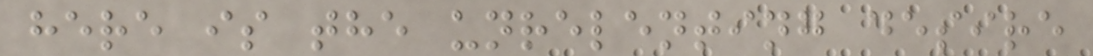here is the unrelenting desire
